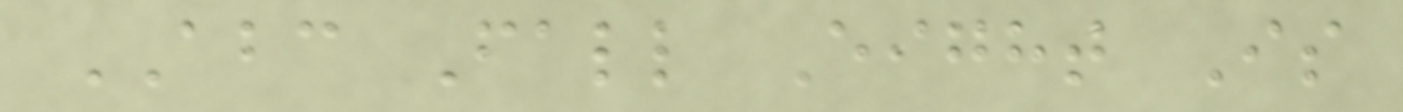ABC Fall Eight Is
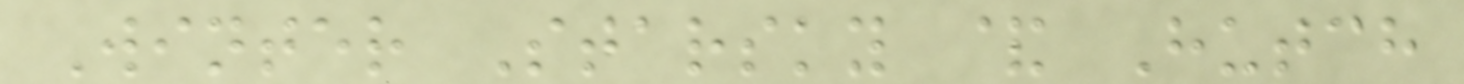Winter Starsky & Hutch
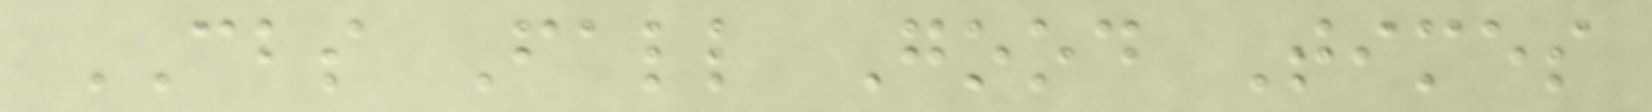CBS Fall Good Times
